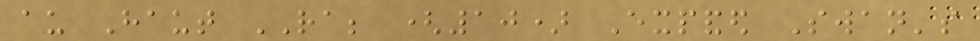au Haut RA; (10) Expanded Swan's
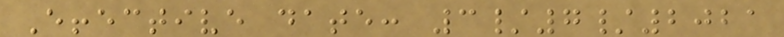Effective date: 3/7/2021
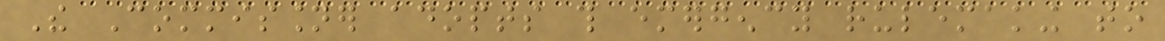The Commissioner adopts this emergency rulemaking to
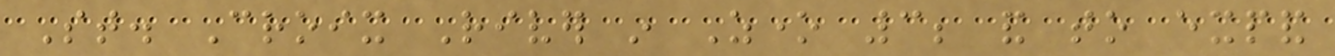St. Croix River in Zone 3; and to expand
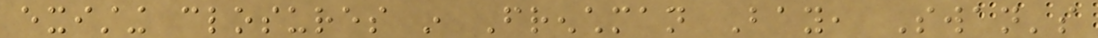existing closures in Frenchman Bay, Swan's
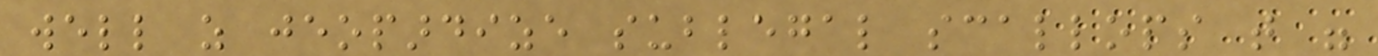well as jeopardize sublegal scallops that were
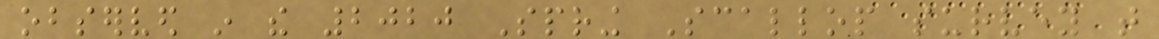observed in the 2020 Spring Scallop survey that
